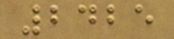2425
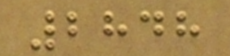2848
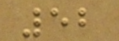52
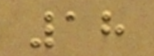18
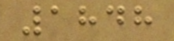1848
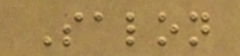Salon
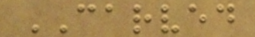CARVED
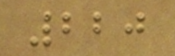220
